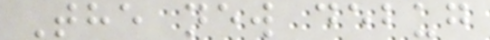The new debug
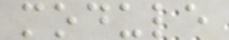module
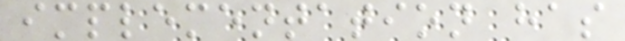implementation has
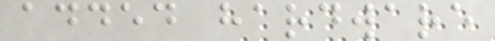added hardware
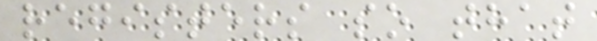registers so that
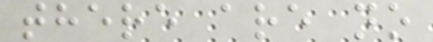there are no
